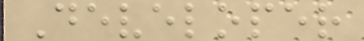Developer
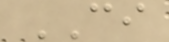CI
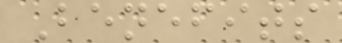Benefits
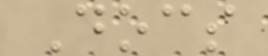Docs
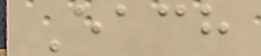Each
